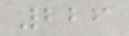226
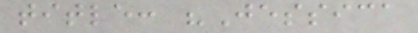title: "Jessica
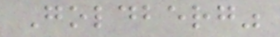Goldberg"
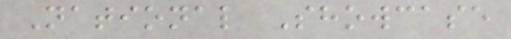National Showcase
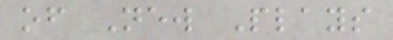of New Plays
